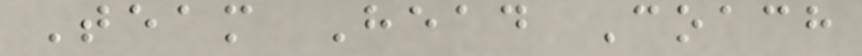Team Head Coach
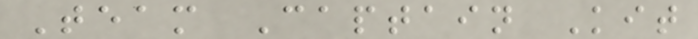Team Captain Kit
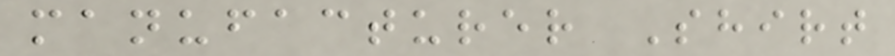manufacturer Shirt
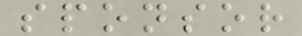sponsor
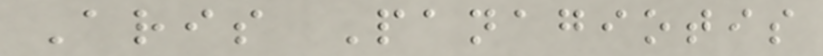Aris Panagiotis
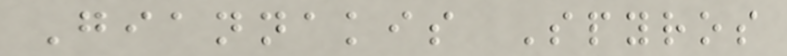Giannakis Spyros
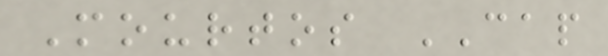Mourtos CAP
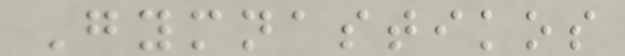Gymnastikos
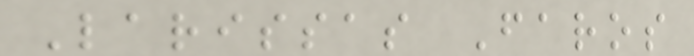Larissas Faros
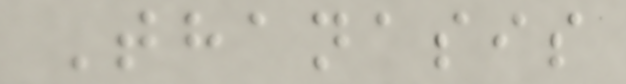Thanasis
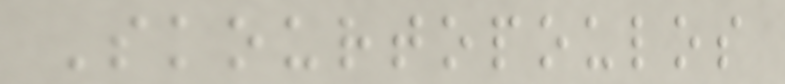Skourtopoulos
